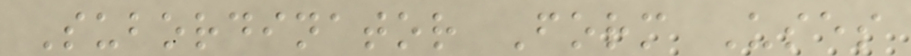Subordinator Form Uses
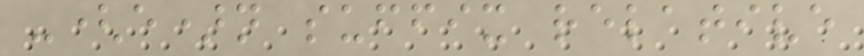-(e)n suffix relative
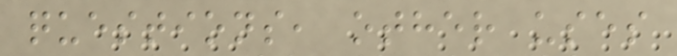questions, other uses
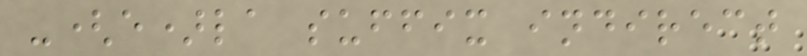-(e)la suffix indirect
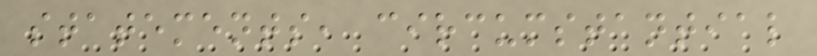statements, circumstantial
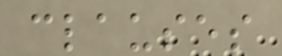clauses
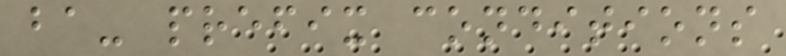ba- prefix conditions
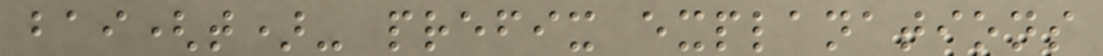bai(t)- prefix explanations
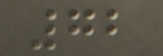72
